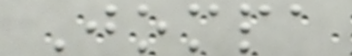Jompa
